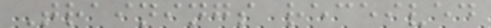Trainings received
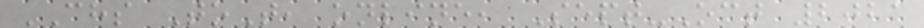CHS ToT, online, Sept-Oct 2021
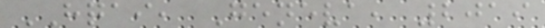HQAI, Geneva, 2019
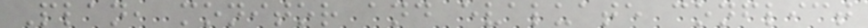Plan, monitor and evaluate conflict
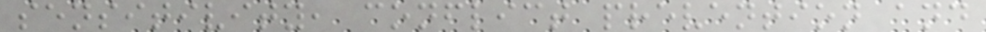sensitivity, conflict prevention and
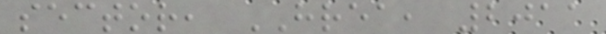sector, HREA, 2011
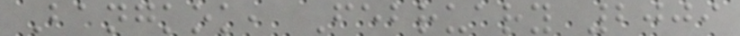Bangkok, February 2009
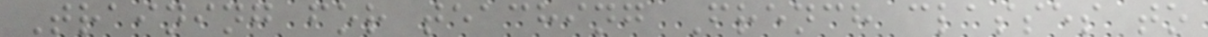Training for teaching French classes to
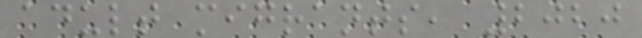adult migrants, 2020
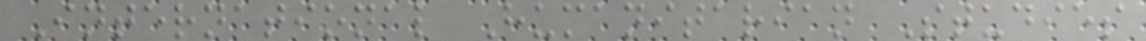International Humanitarian Studies
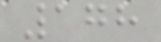178
